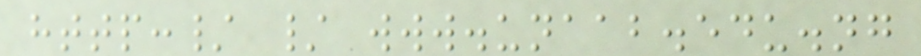http:/ / www.unaab.edu.ng
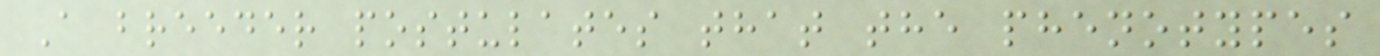A breeder postulates that the phenotypes
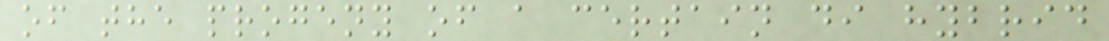of the progeny of a certain di hybrid
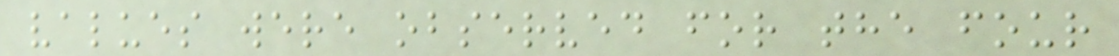values were observed for the four
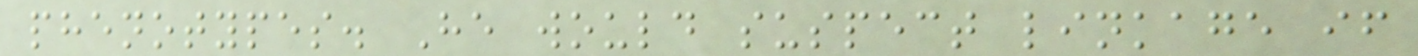phenotypes. He would suspect linkage if
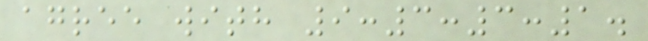agree with 9:3:3:1.
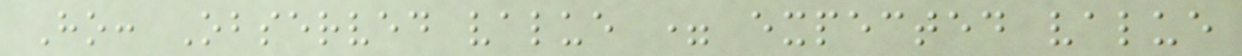Ho: Observed value = expected value
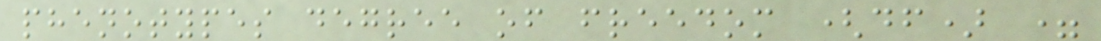phenotypes degree of freedom (df) =
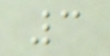3
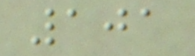101
